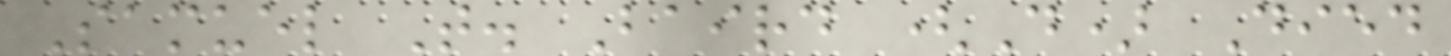Samuel T. Baird (D) Died
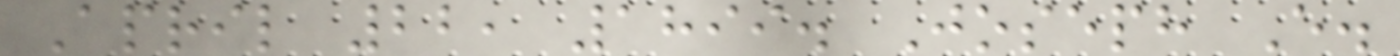April 22, 1899. Joseph E.
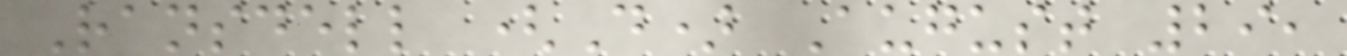Ransdell (D) August 29,
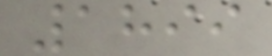1899
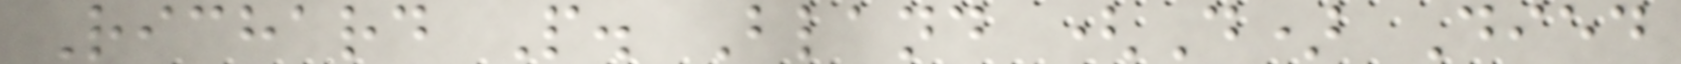Richard P. Bland (D) Died
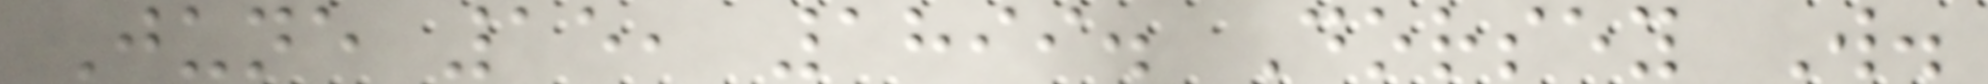June 15, 1899. Dorsey W.
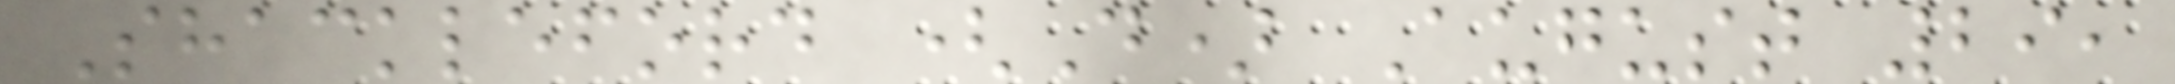Shackleford (D) August 29,
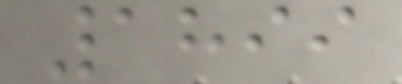1899
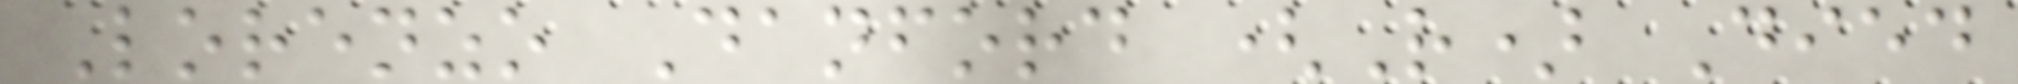Lorenzo Danford (R) Died
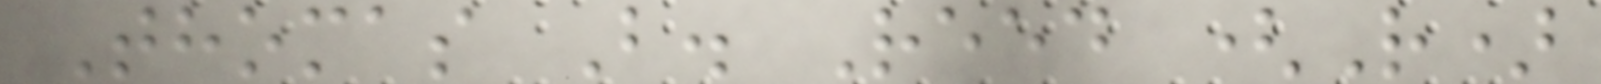Thomas B. Reed (R)
